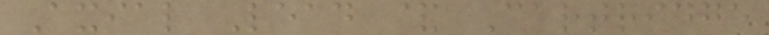Axial Lead & Cartridge
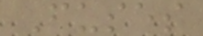Fuses
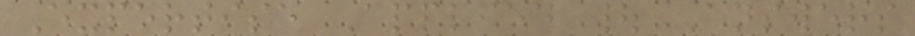Expertise Applied | Answers
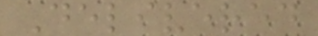Delivered
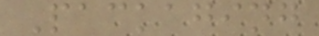Packaging
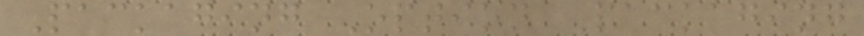Packaging Option Packaging
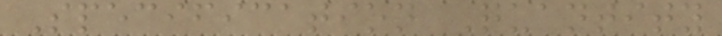Specification Quantity
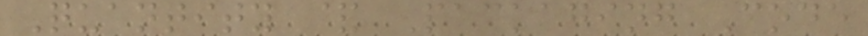Quantity & Packaging Code
